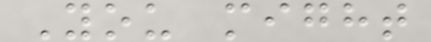You might
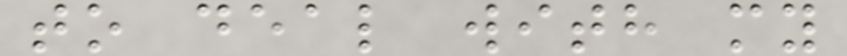to deal with my
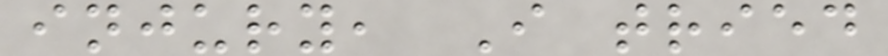injury, I tried
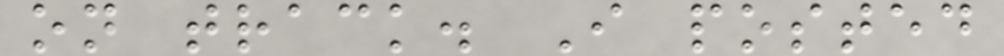on track. I posted
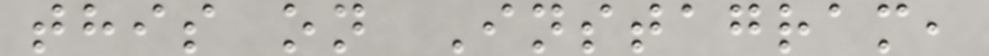this on Instagram,
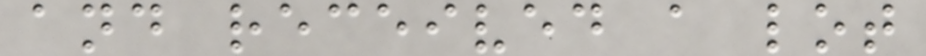and received a lot
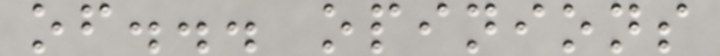of... opinions
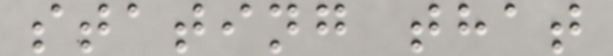stating that
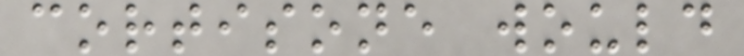cortisone would
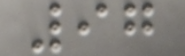97
